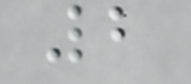2
